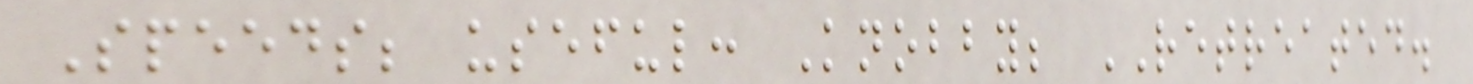Speeds; useful: Knobby; RETREATED.
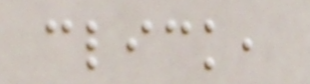click,
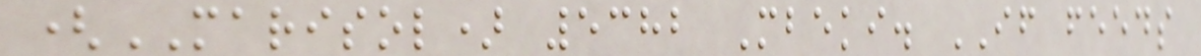(MARISOL) 5382 Mbeki. IF feeds
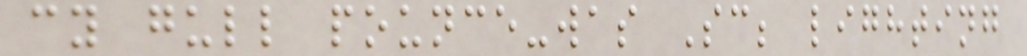cy gull pounce-was Sc; lighting
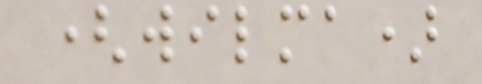(wilma)
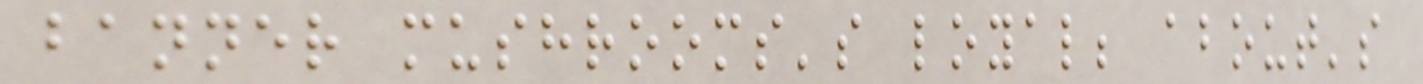banner mushrooms's loyal; about's
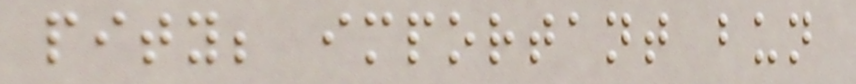pity; important bun
